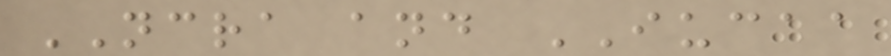NCRA and IUCAA
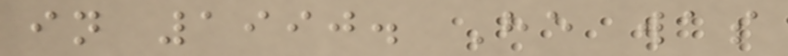in 1990. He was
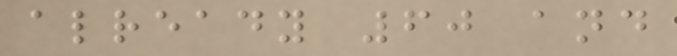already 60 and
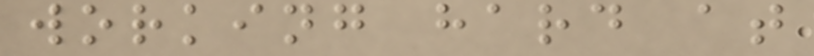working hard at
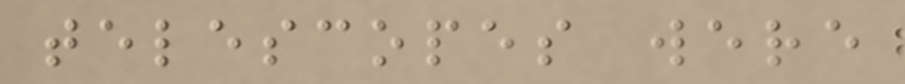telescopes were
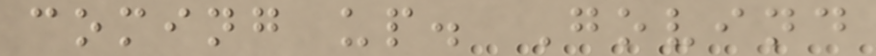coming up. Govind
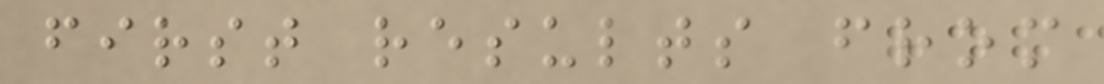first results from
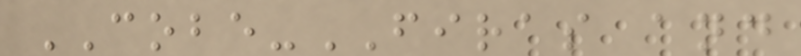COBE-FIRAS and
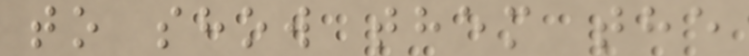to show them the
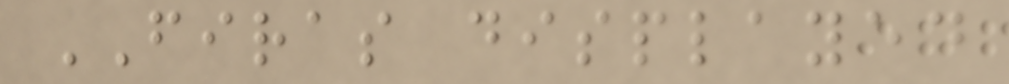FIRAS displayed
